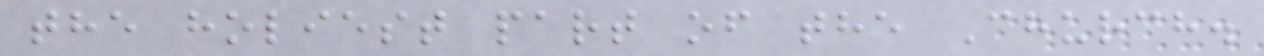the holiest part of the Church.
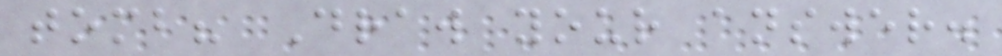tomb? Draw your answer.
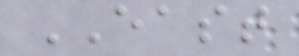EAST
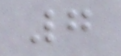7
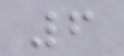6
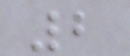2
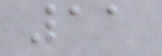11
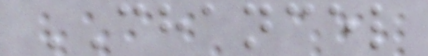CHANCEL
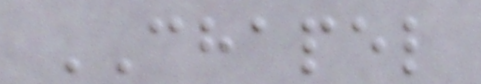CHAPEL
